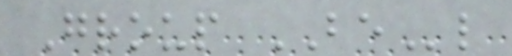Group BEl
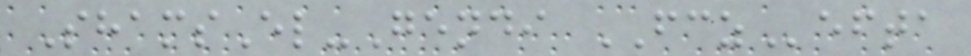ShamsEl-Gendi FCZefta
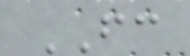FC
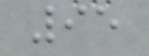95
